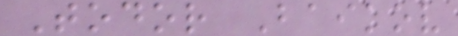Todor Baikov
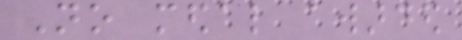No medal awarded
